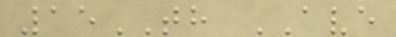15TH AVE
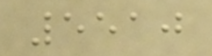5510
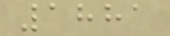1881
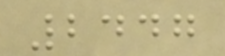2447
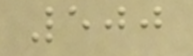500
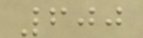600
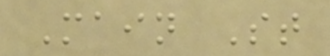Main St
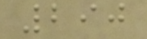290
